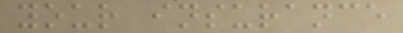your insurance
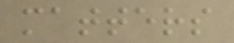matters
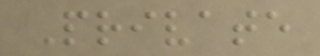Private
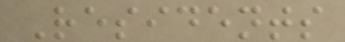Residents
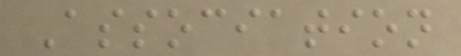Association
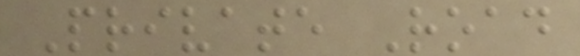Private Road
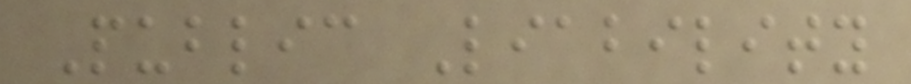Public Liability
